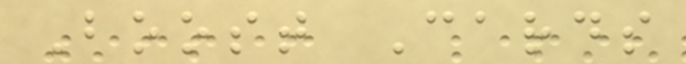Boost Cards
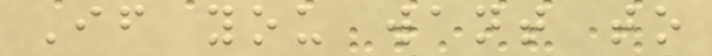If you want to
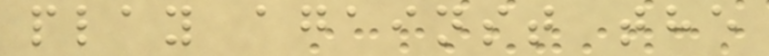play against the
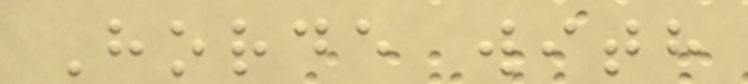Horde with
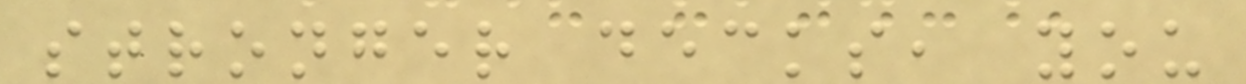stronger decks, you
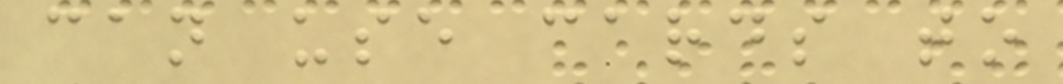can use cards to
